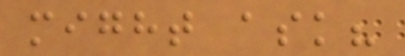might ask?
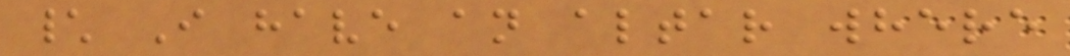\ I have an altar where
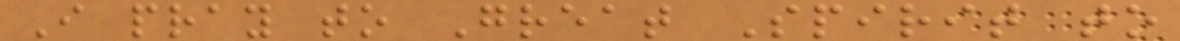I pray to Great Spirit to
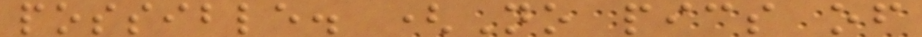possible. (No pics of
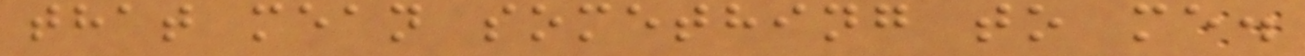that mean something to me.
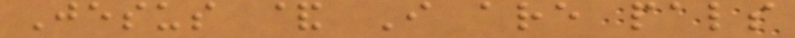Jesus & I are pals
